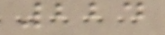224
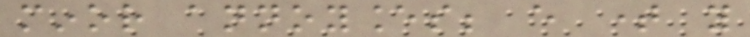minor annoyances; every time you
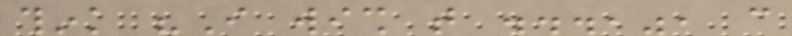think "I wish that ...,", can
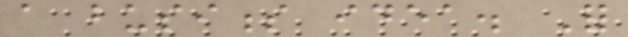a business idea. For
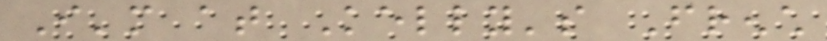I'm at Kelly's French
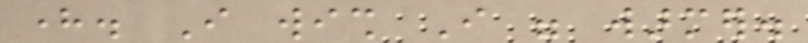here. I wish I were warmer.
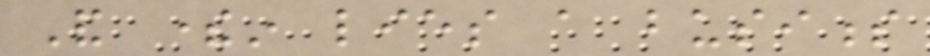And therein lies a business
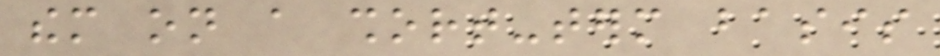them on a short-term basis
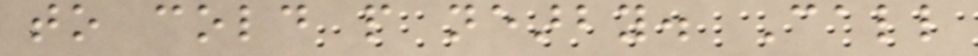to cold people nearby. Call
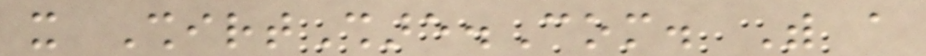it ShirtShare.Com. With a
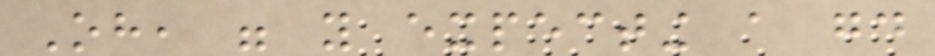Oh, were you expecting a good
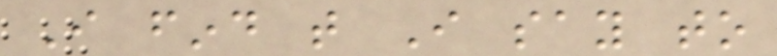I find that I say to
